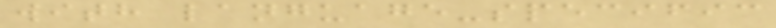with language-specific
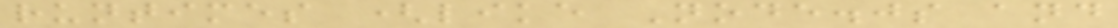runtimes (like Node.js and
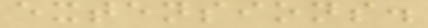extensions.
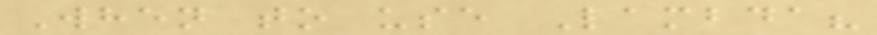When to use Lambda?
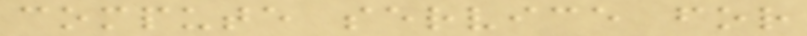compute service for
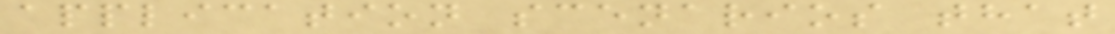application scenarios that
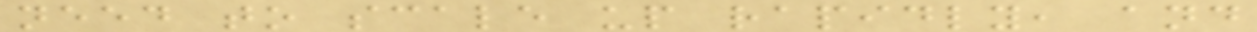need to scale up rapidly, and
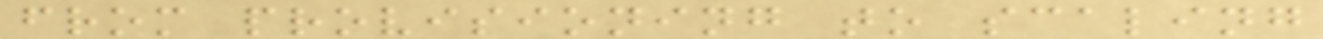from provisioning to scaling
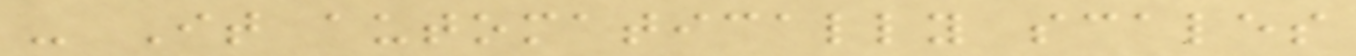- It automatically scales
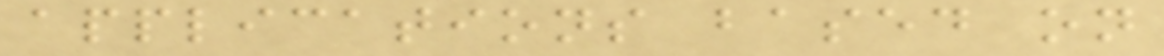applications based on
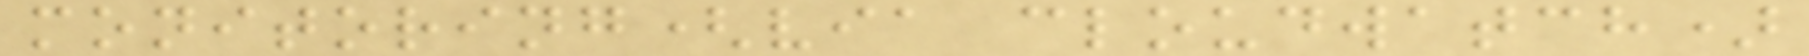monitoring(via cloudwatch)
